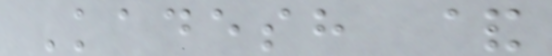Kadesh &
